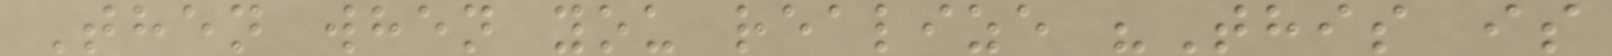Then when you realize "This is
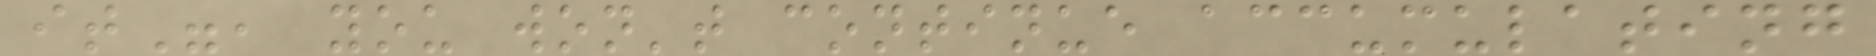it", you won't continue accumulating
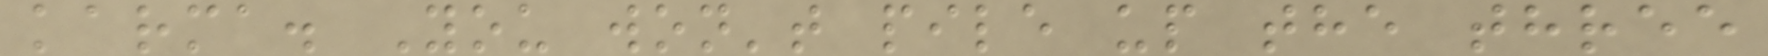karma. You won't pile up the three
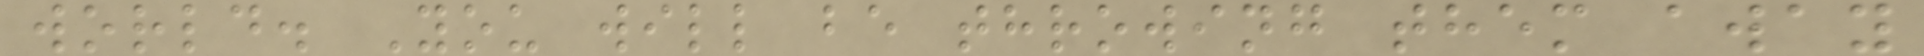world. You will be throwing them away
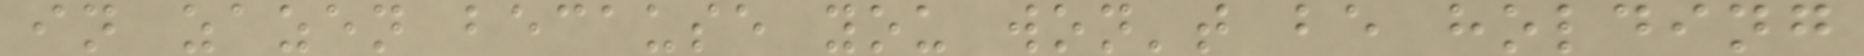in zazen because you won't be holding
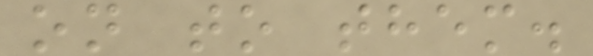on to them.
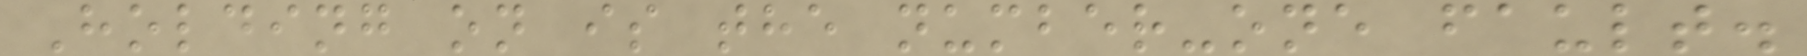Holding on is the number-one fault.
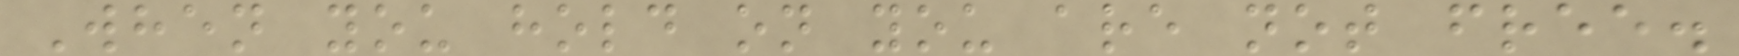When you hold on you are not free.
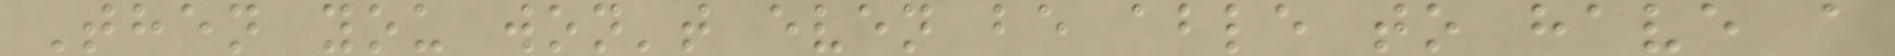Then you won't even be able to have a
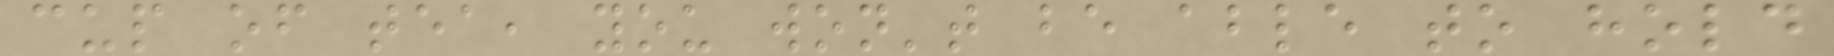cup of tea, you won't be able to hold
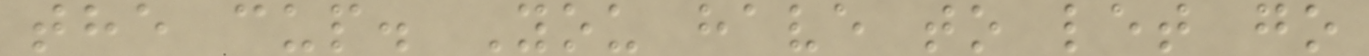the cup. You have to let go
